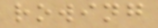rowing
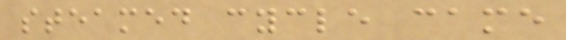steamed cycle came
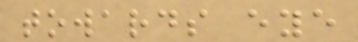towards eye
